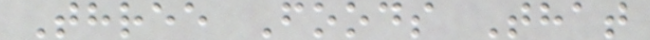Three Foods That
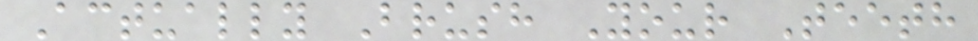Actually Brush Your Teeth
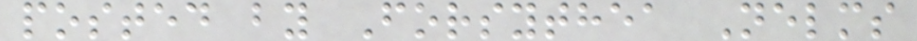posted by Forsythea Nelms
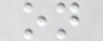on
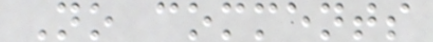No comments
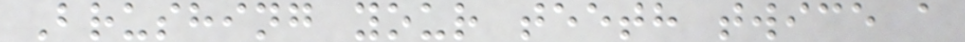Brushing your teeth twice a
